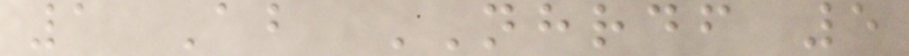1 About NHRDF 5
